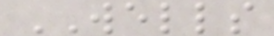WELLS
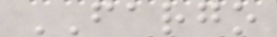FARGO
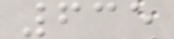635
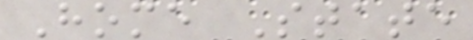Home State
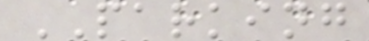PARKING
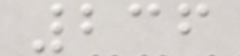236
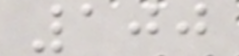100
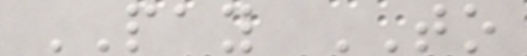PAY TO
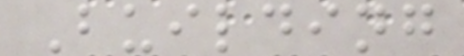Building
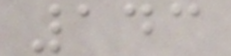143
